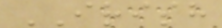IRISH
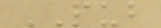PUB
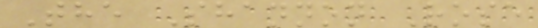The Shannon Rose
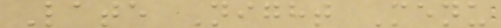Late Night Menu
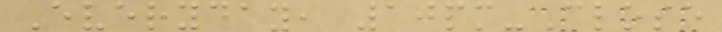Everyday, 10pm-Close
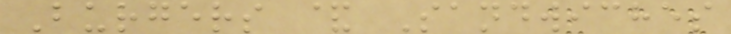Burgers & Sandwiches
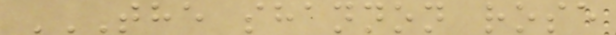THE SHANNON ROSE
